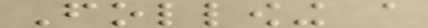Following a
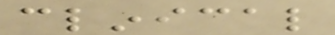clinical
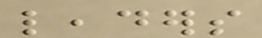leaders
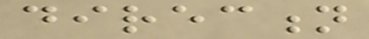direction
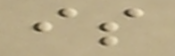is
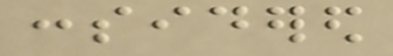considered
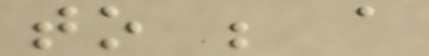to be a
